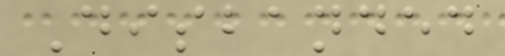Disbanded
